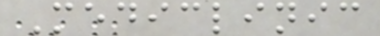Mediclinic
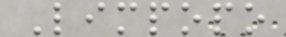Limpopo
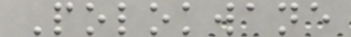Polokwane
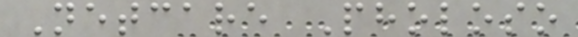Netcare Pholoso
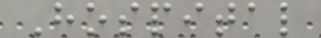Hospital
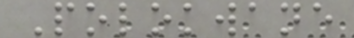Polokwane
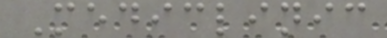Mediclinic
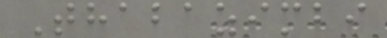Thabazimbi
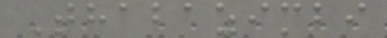Thabazimbi
